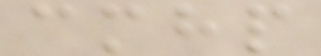cmhp
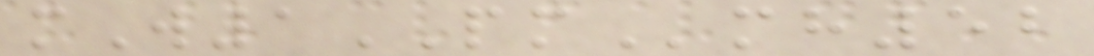mW1PMmh52
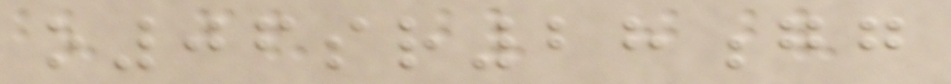o06sr28gg
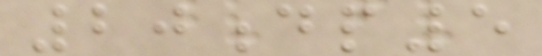20dp5
